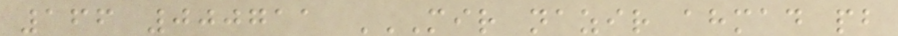166 000711 MIR NAZIR AHMAD PB
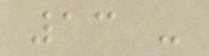13 -
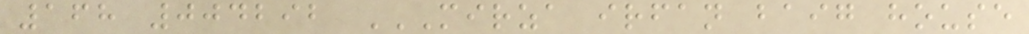168 004292 MIRZA IRFAN BAIG HOUSE
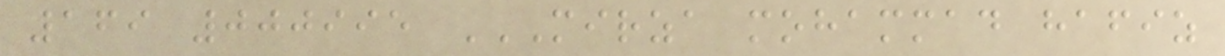169 000995 MIRZA MOHAMMAD HAFIZ
